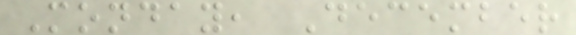Monday, December
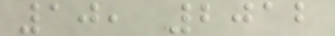10, 2012
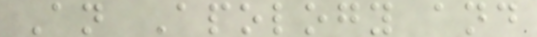An Apology and
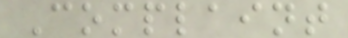Complaint
